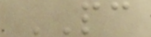PC
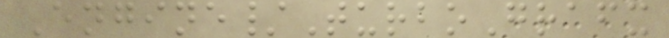Engine/TurboGrafx
